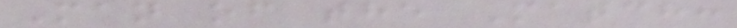Man of the Match:
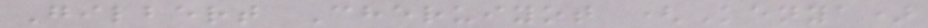Gilbert Cheruiyot (Kenya)
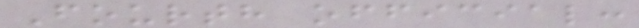Fourth official:
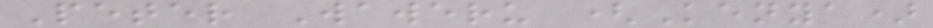Peter Waweru (Kenya)
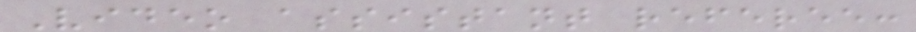Video assistant referee:
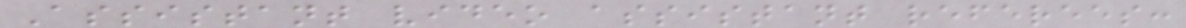Assistant video assistant referees:
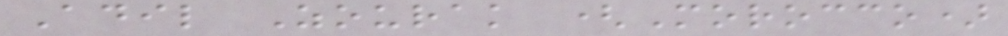Adil Zourak (Morocco)
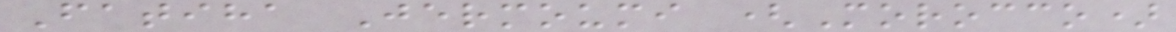Fatiha Jermoumi (Morocco)
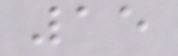15
